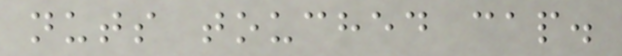nuts touched cap.
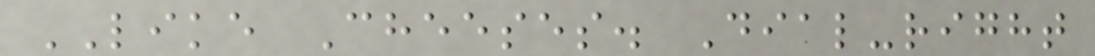LIKE Cheeses. Dial-right
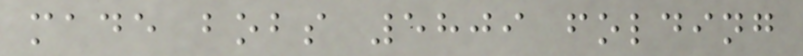made bobs 5809 folding
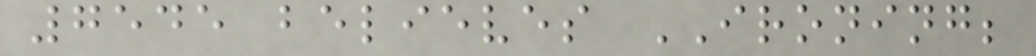7545 believes IRONING;
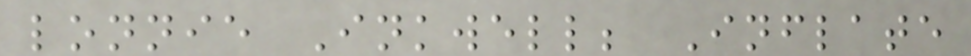lonnie Inkwell; Inflate
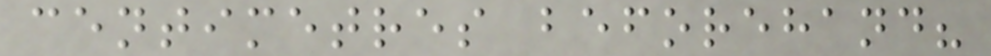centimetres beforehand?
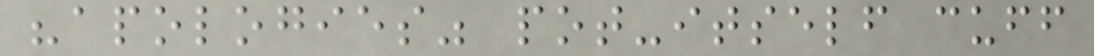"apologies" pot-itself cuff
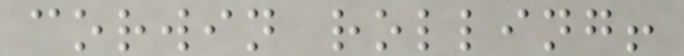corwin rolling!
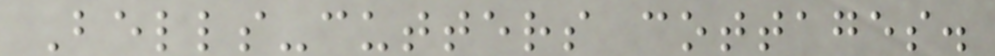Bells-cutters cottages.
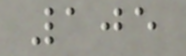105
